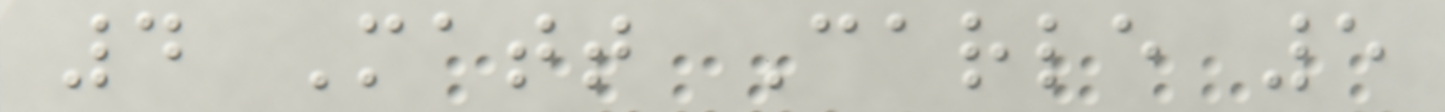4 Matt Carle 5
